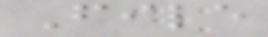File
